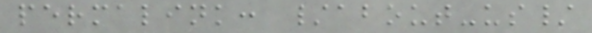permalink: /about-us/
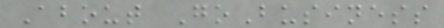About GoBusiness
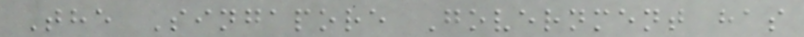The Singapore Government has
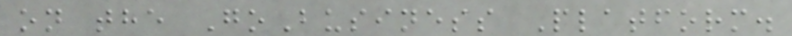on the GoBusiness Platform.
